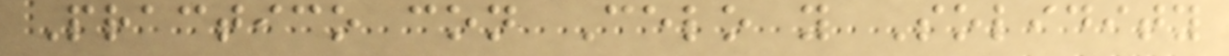Practico con Celo y Solidity
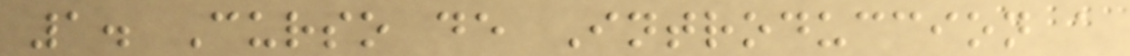1. Curso de Introduccion a
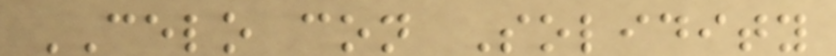CELO con Solidity
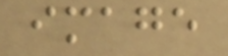image
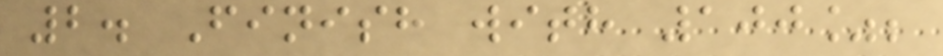2. Finish with 100%;
